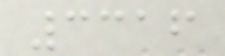3316
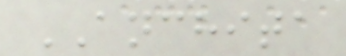ANCHITA
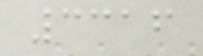3316
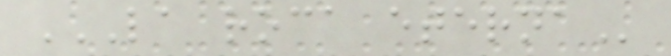LA ROCA ETERNA
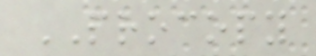PROCOPY
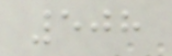508
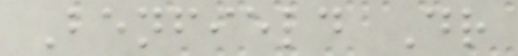Benfield Dr
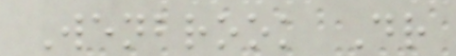Wenbrook Dr
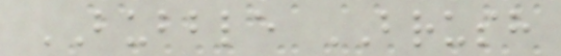BUBBLE BRUSH
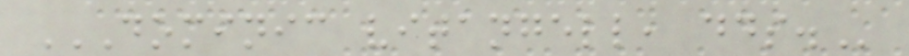DOMINIC VITANGELL, DDS.
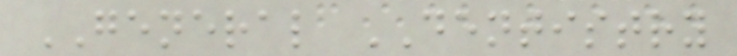GENERAL DENTISTRY
